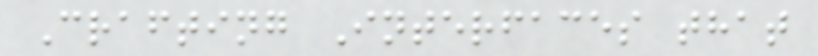Crafting Interfaces that
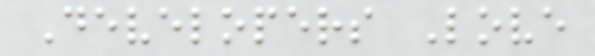Developers Love
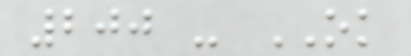200 - OK
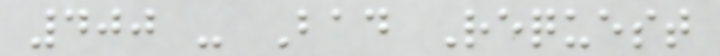400 - Bad Request
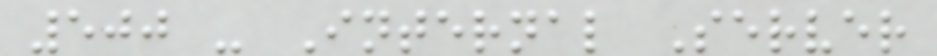500 - Internal Server
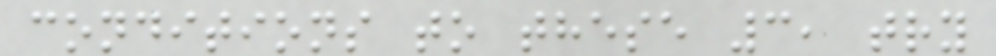conditions to these 3, try
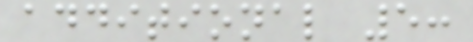additional 5:
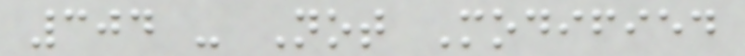304 - Not Modified
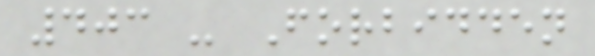403 - Forbidden
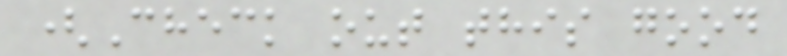(Check out this good
